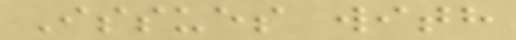Issues with
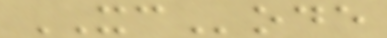XCode
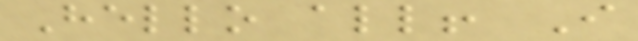Hello all! I
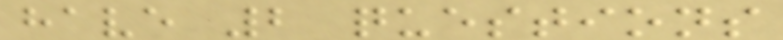have 2 questions
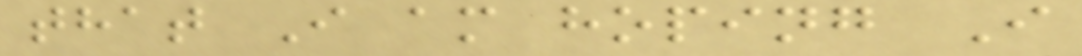that I am hoping I
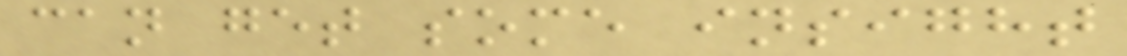can get some insight
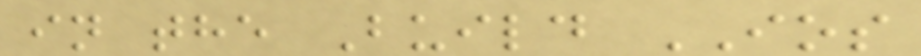in the Build IOS
